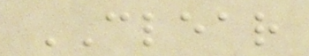CLEAR
